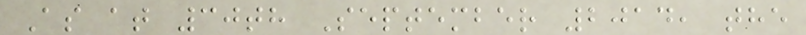As at 30th September 2014, the
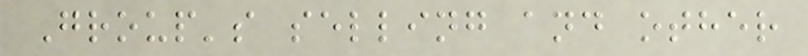Group's selling and other
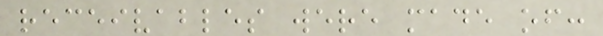receivables were made of:
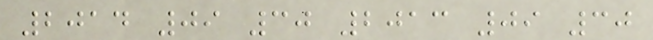2014 09 30 2013 09 30
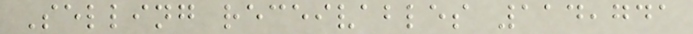Selling receivables 114,741
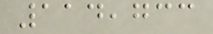114,733
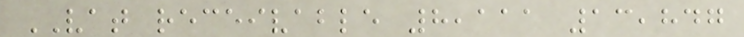VAT receivable 8,111 13,847
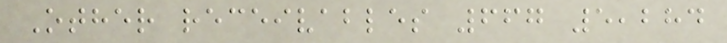Other receivables 667 5,284
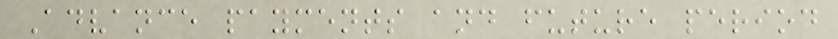Advance payments and future period
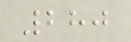280
